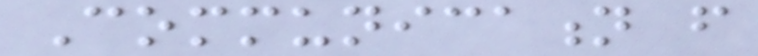Communication from
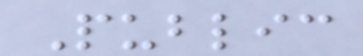Public
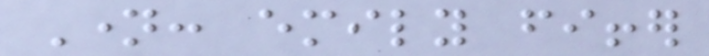Name: emily fiffer
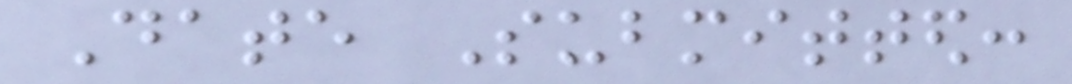Date Submitted:
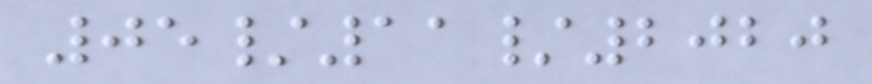05/11/2020
